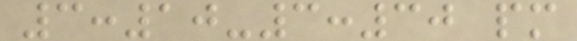3:10-3:30 pm
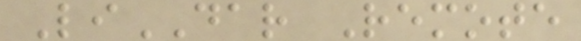LiDAR Remote
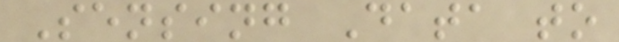Sensing Data to
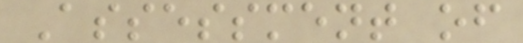Assessment of
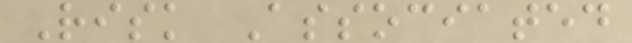Risk Associated
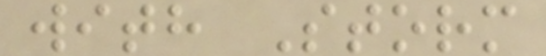with Storm
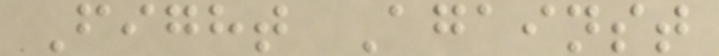Fight Against
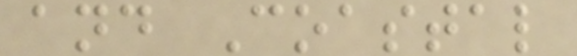and Coastal
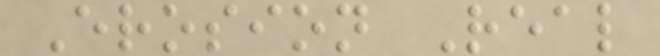Erosion Real
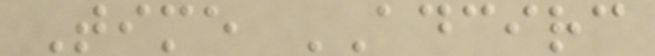Time ADCIRC
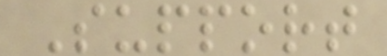Support
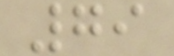79
